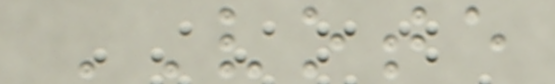VOTE
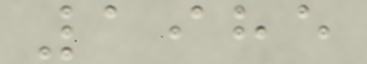1985
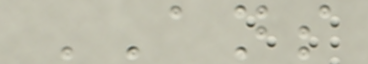ANS
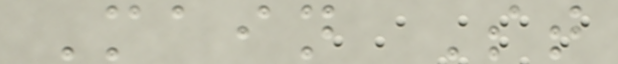Main St
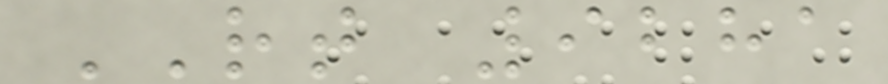RT 9281
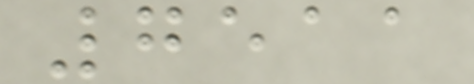7511
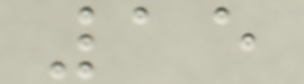15
